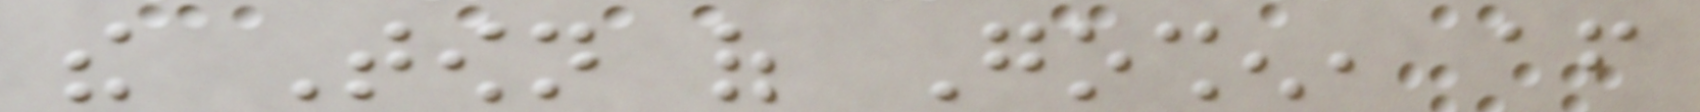the Town of Goshen, after
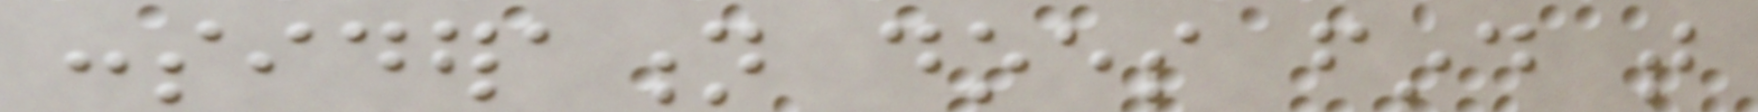consideration does find that
